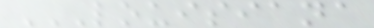LOUISIANA
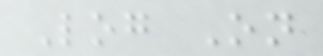Log On
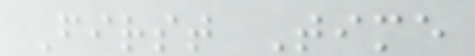First Time
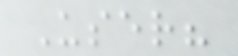User?
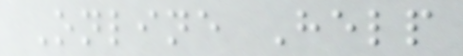Online Help
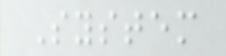System
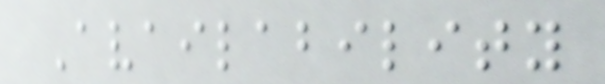Availability
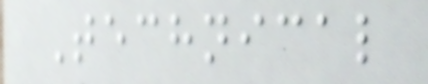Technical
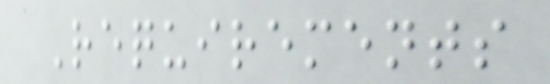Requirements
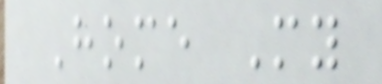Home My
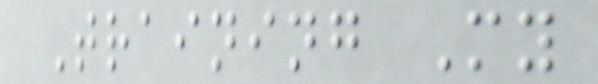Training My
